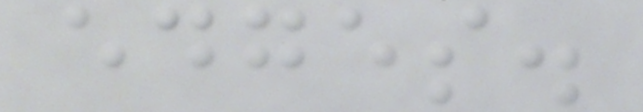edges.
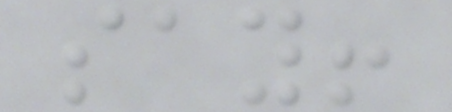say!
